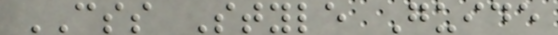CSS Style Guide
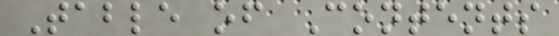Table of Contents
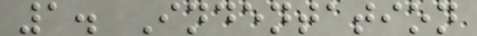1. Indentation
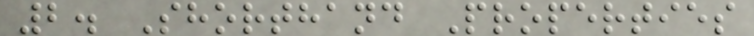2. Shorthand Properties
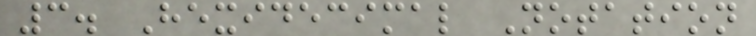3. Hexidecimal Notation
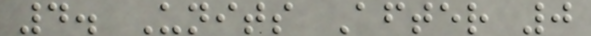4. Units After 0
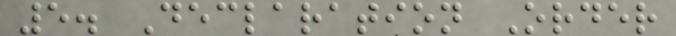5. Declaration Order
